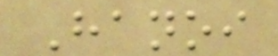Hanoi
